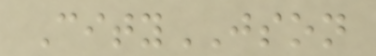CityJSON
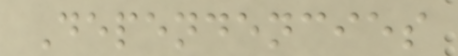Dependencies
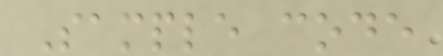Sample code
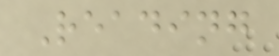Reading
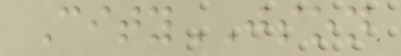CityJSON
